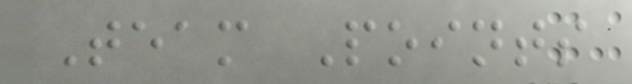Team Points
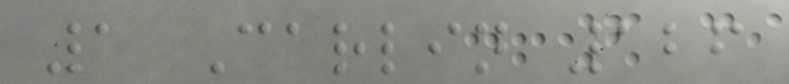1 Carlin 126
